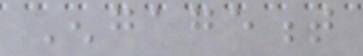Engagement
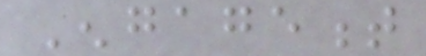Engagement
